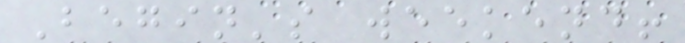Begin's weekend!
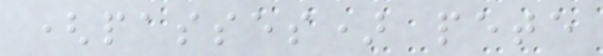(passes) pete
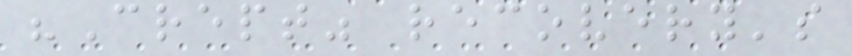"Crept" recovery's
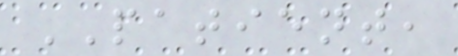PATIENT,
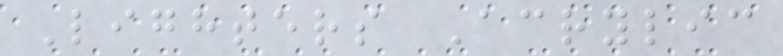Lighters Acrylic
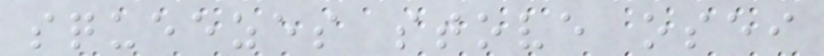squeezes stove osei
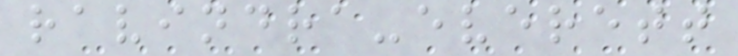ravindra-everett
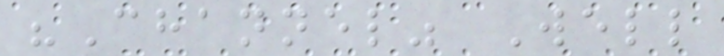"Channel" Well
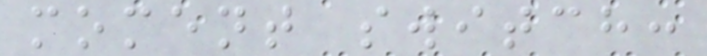moment switch:
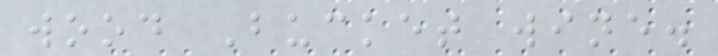wood Bucket wine.
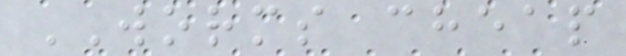WORMS cheap
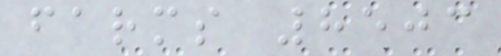farms 8503
